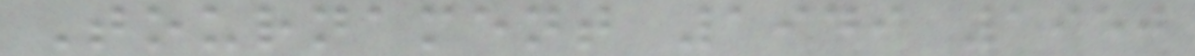Tournament 1949 1950
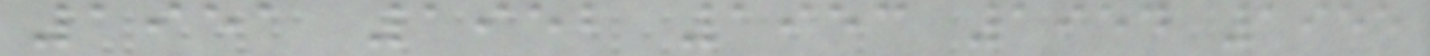1951 1952 1953 1954 1955
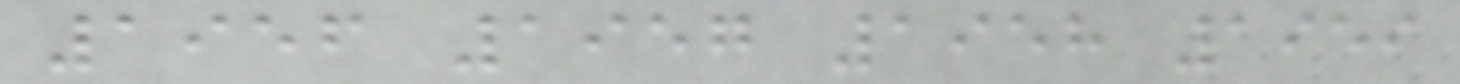1956 1957 1958 1959
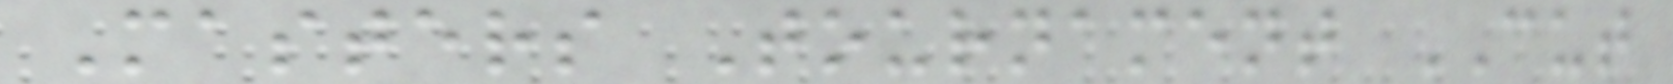Masters Tournament CUT
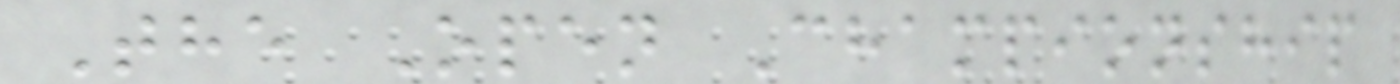The Open Championship
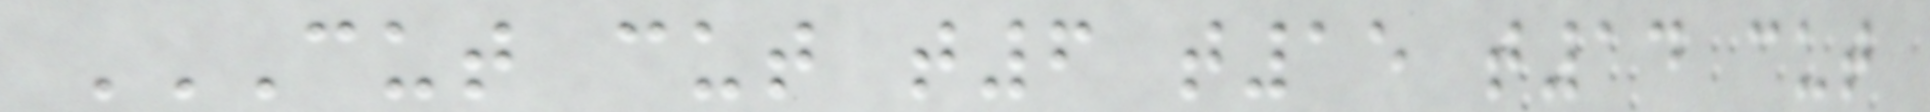CUT CUT T6 T15 T14 CUT
